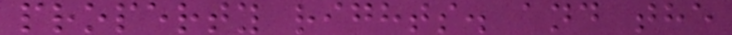property rights. and the
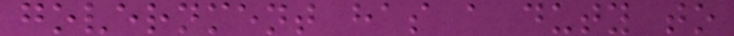government has a duty to
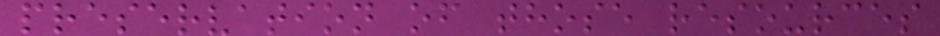preservation of those resources
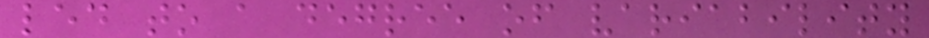led to a degree of variability
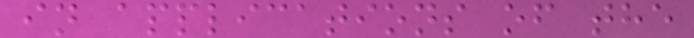in applications of the
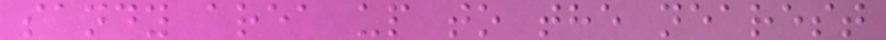sandy area up to the nearest
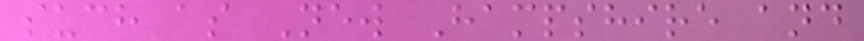such as New Hampshire and
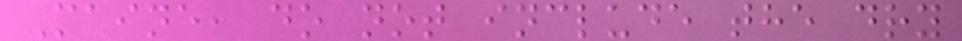Maine, do not include the dry
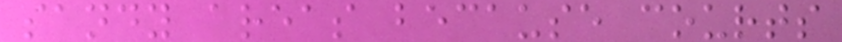sandy areas because courts
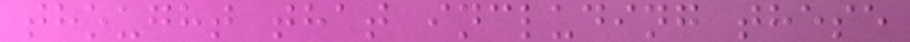thought that including these
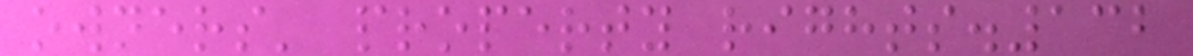owners' property rights.132
